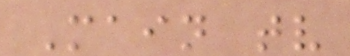Main tv
